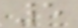5
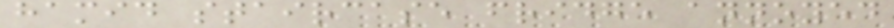hamid staircase fridge annoyed
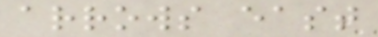arrows east
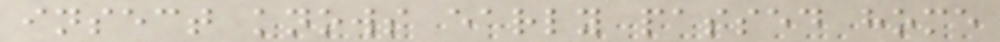insect knows early passed home
